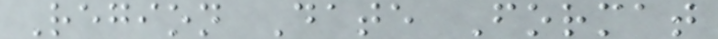Region Date Format
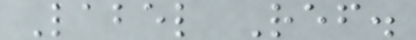Label Ref.
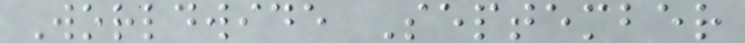Worldwide September
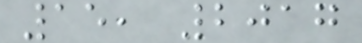15, 2017
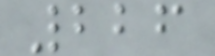226
